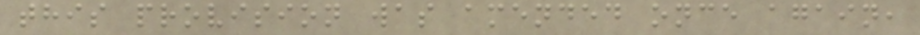this provision was amended once again,
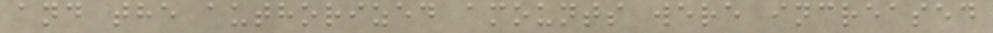and the authorized amounts were increased
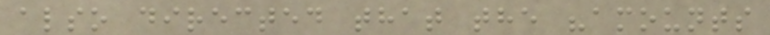also directed that the "amounts
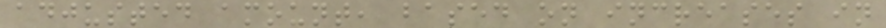adjusted amount, based on increases in
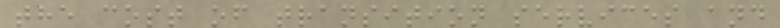the cost of transition services and
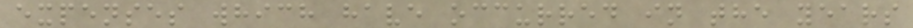expenses which have occurred in the years
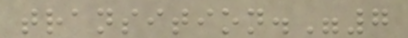transition."7
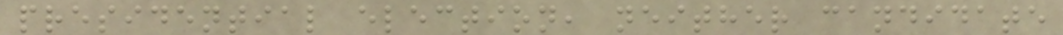presidential election, neither candidate
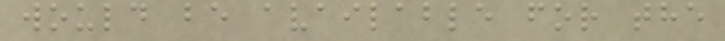would be available for the
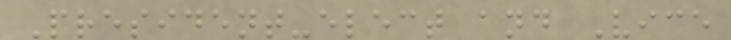President-elect and Vice
